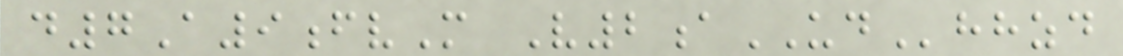d7A9fvM V2aUDhhzd
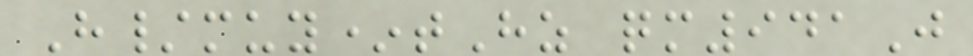H/muy*tHz qm941J
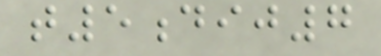t5dij7
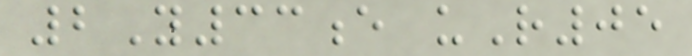2Y33e uR05
